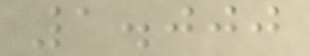1.000
